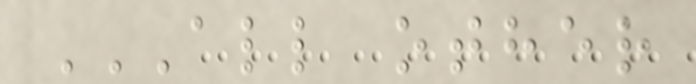ALL OTHER
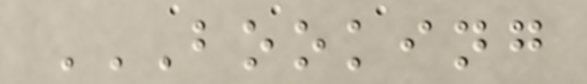BOOKING
